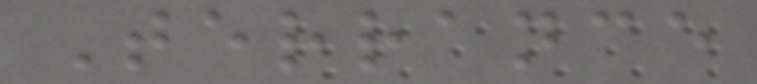Terrance
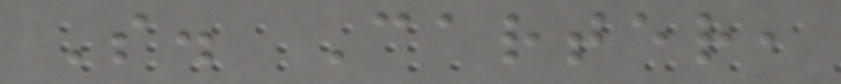S. Carter,
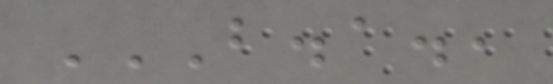B.A.,
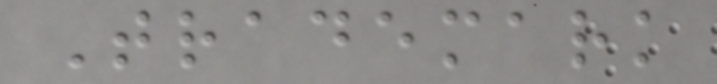Trademark
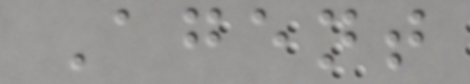Agent
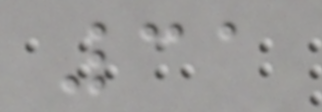31
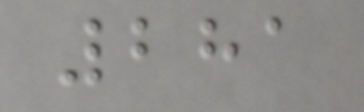281
